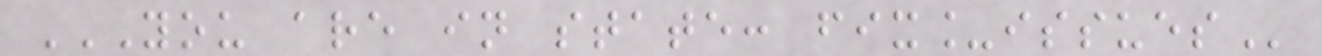YOU ARE IN STATE: FIX_ISSUES
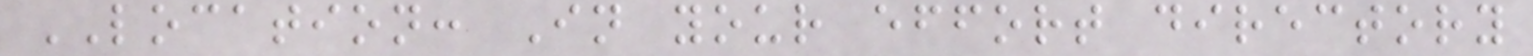LOCATION: In your effort directory
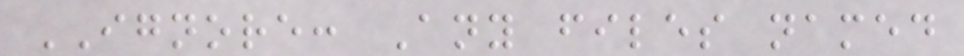IGNORE: Any files named
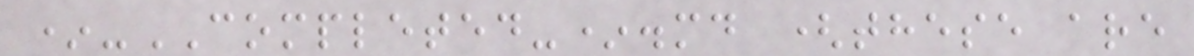*-COMPLETED-*.md (these are
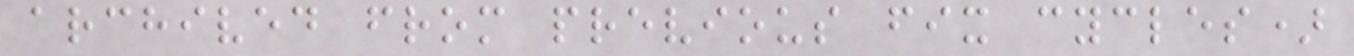archived from previous fix cycles)
